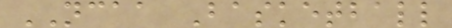NCAA Basketball
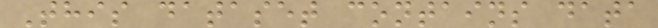This dataset contains data
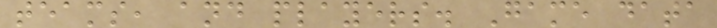teams, and players. Game data
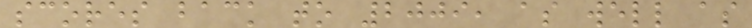scores back to 2009, as well as
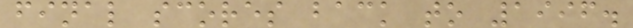final scores back to 1996.
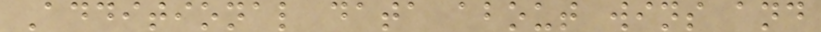Additional data about wins and
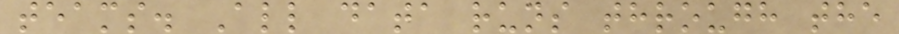teams. All data runs through the
